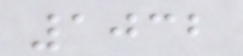1032
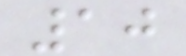10
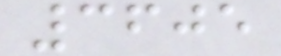3605
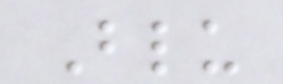Blu
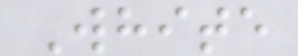White
